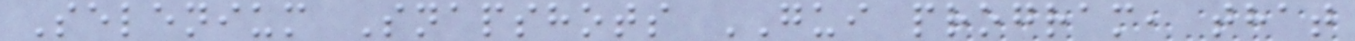Selenium Snapshots GUI program, that
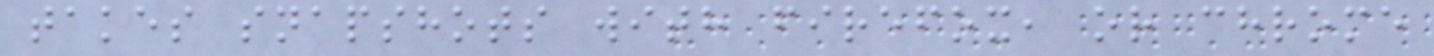takes snapshots with firefox, or chrome
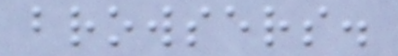browsers.
